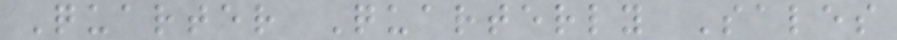Quarter Quarterly Sales
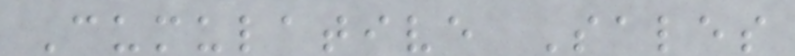Cumulative Sales
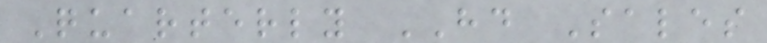Quarterly HD Sales
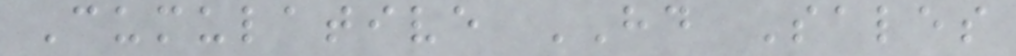Cumulative HD Sales
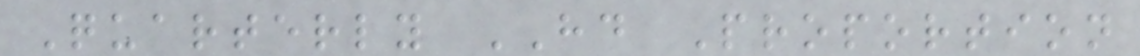Quarterly HD Proportion
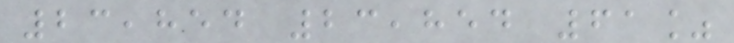23,854 23,854 61%
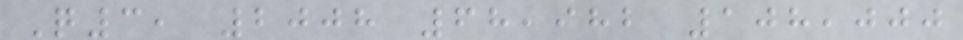Q3, 2008 68,982 108,000
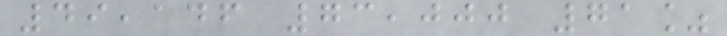49,146 73,000 71%
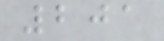201
